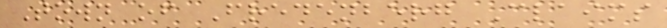Town of Fredenberg Claims
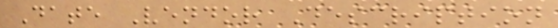Date Vendor Description
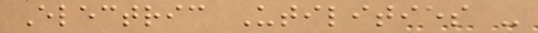Electric Utilities -
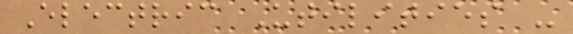Electric Utilities -
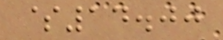$14.00
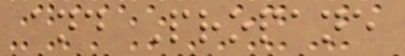and Propane
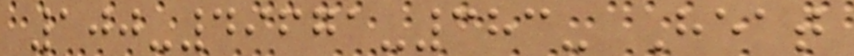100-49671-383- Heat
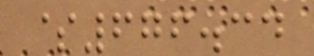$676.34
